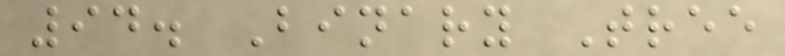94. Binary Tree
